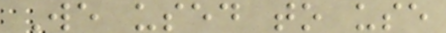We used to use
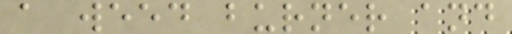a weed burner and
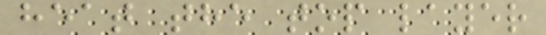heat the top layer
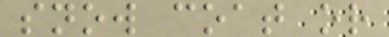snow coat or
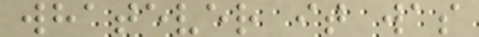whatever it was
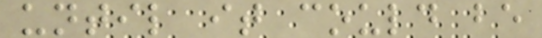until it could be
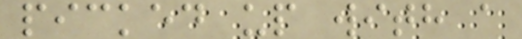picked up with a
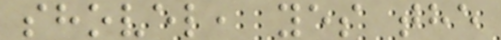shovel, yes the
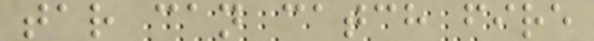tar can catch fire
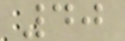40
